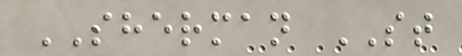SHERMAN ST
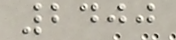2400
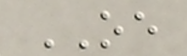OE
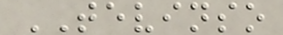TEVINSO
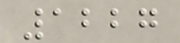1227
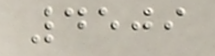4509
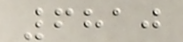6810
